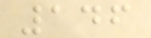146
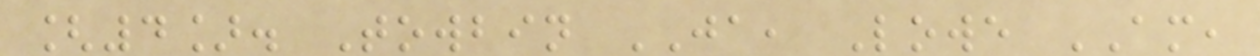[4]. Towbin JA, Lowe AM,
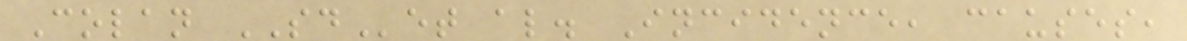Colan SDet al. Incidence, causes,
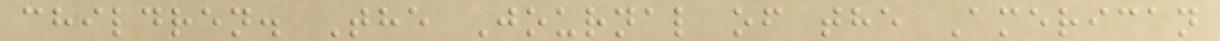children. The Journal of the American
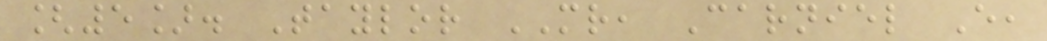[5]. Taylor MR, Carniel E,
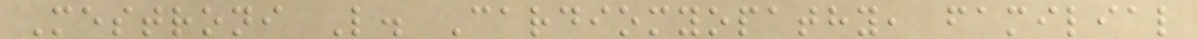Mestroni L. Cardiomyopathy, familial
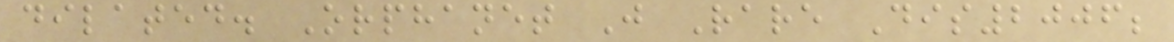dilated. Orphanet J Rare Dis2006;
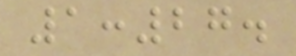1:27.
